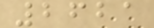2621
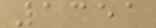1351
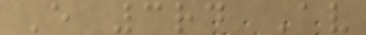E 3rd Av
